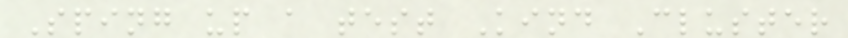Sping up a test Kind Cluster
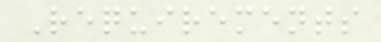Requirements
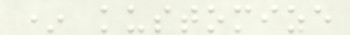* kustomize
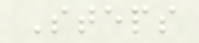Steps
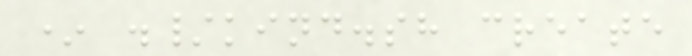* ./kind.sh create
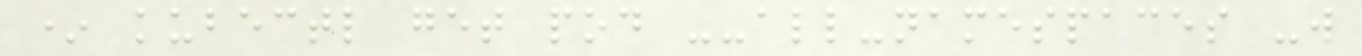* kubectl get pod --all-namespaces -w
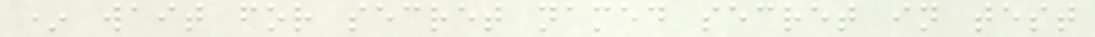* wait for secret named secret in test
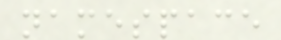namespace
